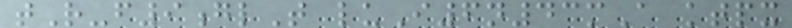tR-f9glT luI6n43mA ktpx
